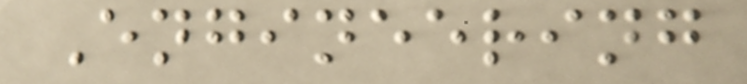Engineering
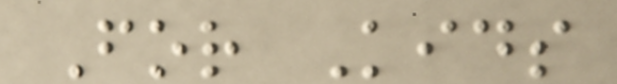For Kids
